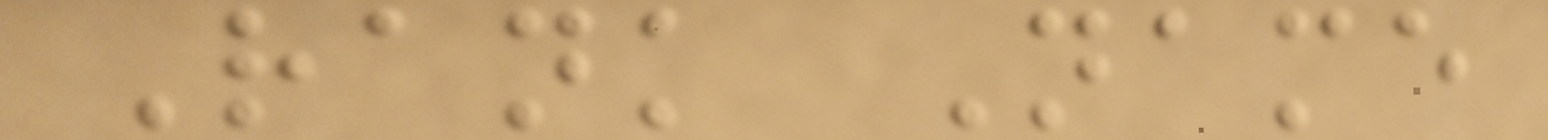Rank Name
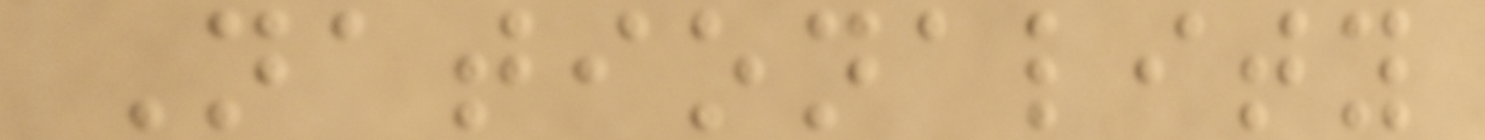Nationality
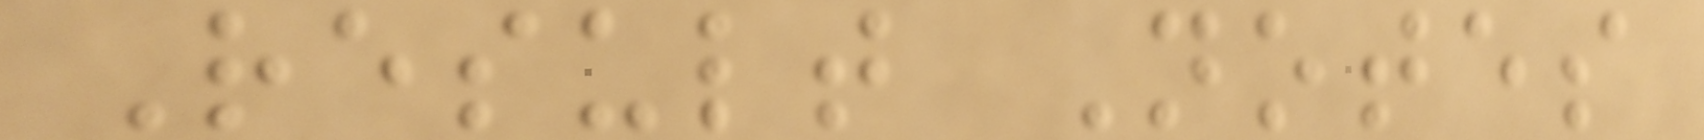Result Notes
